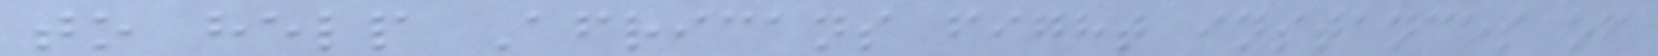to help Africans fight instances of
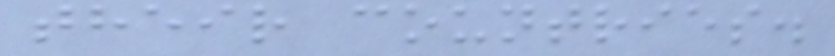their countries.
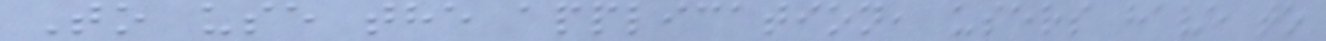To use the application, users have to
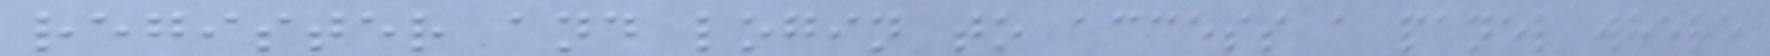register and login to access a panel where
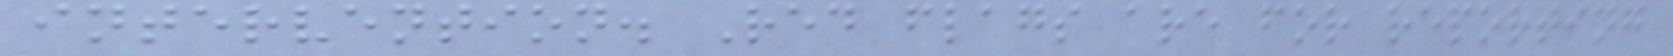intervention. Red flags are for reporting
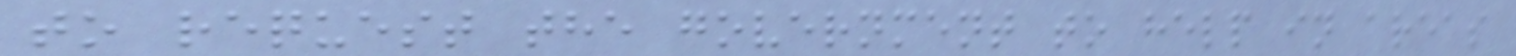to request the government to help in areas
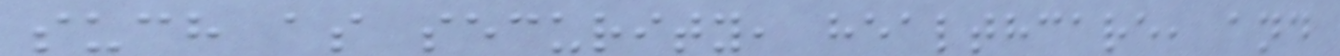such as security, healthcare, and
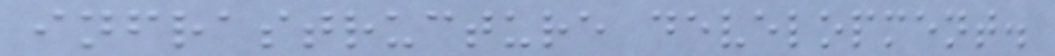infrastructure development.
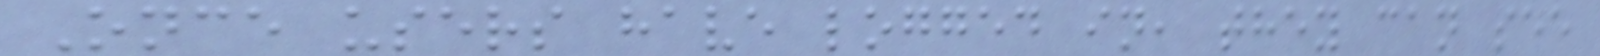Once users have logged in, they can see
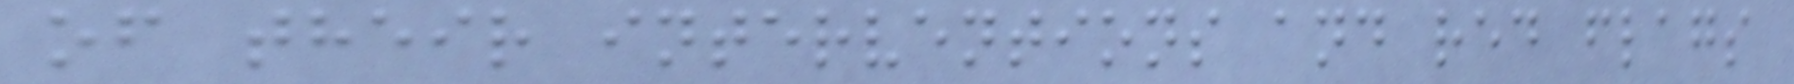of their interventions and red flags
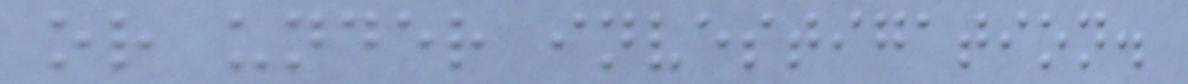or under investigation.
